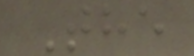The
